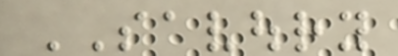SAVOURY
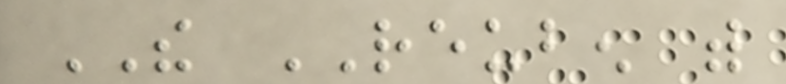THE REUBEN with
